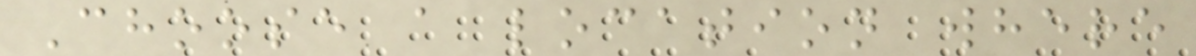Choose a location where
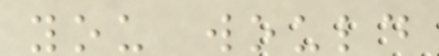you would
